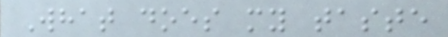What does my taste
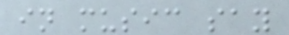in music say
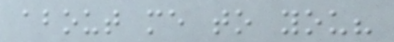about me to you?
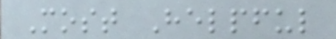Most Helpful
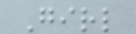Girl
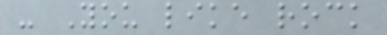- You like rock
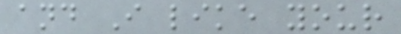and I like your
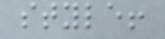style!
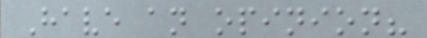Have an opinion?
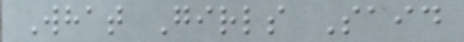What Girls Said
